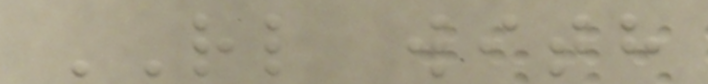RL with
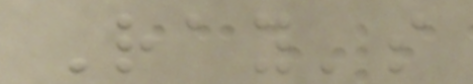Ray's
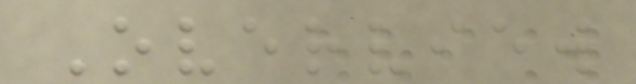Overview
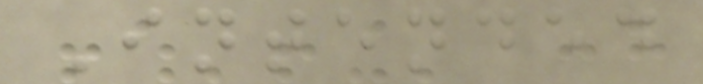Intended
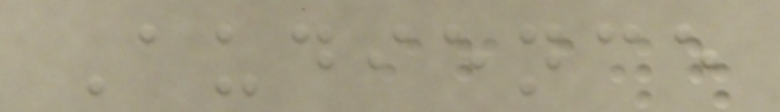Audience
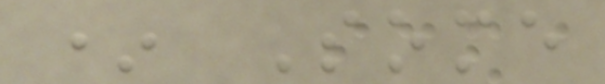* Some
